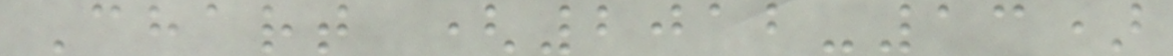Chart (2012-13)
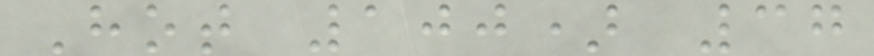Hot 100) 37
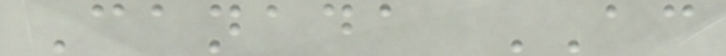Canada AC
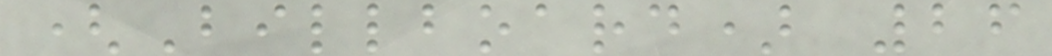(Billboard) 26
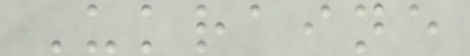Ukraine
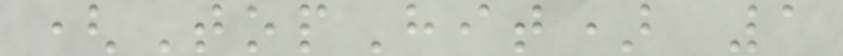(TopHit) 1
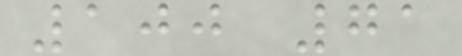100 71
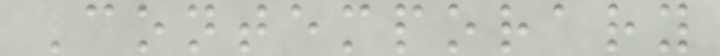Contemporary
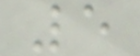5
